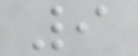9
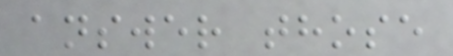answer those
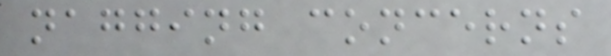nagging concerns
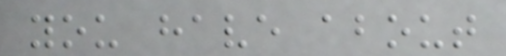you have about
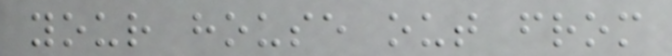your house out from
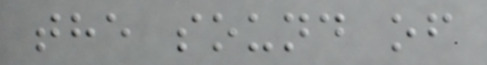the sound of
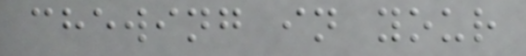chewing in your
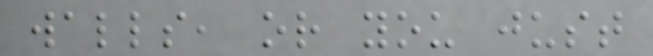walls, or you just
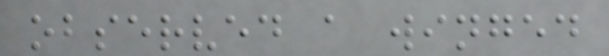observed a winged
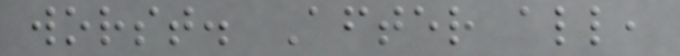worst. After all,
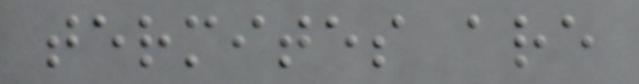termites are
